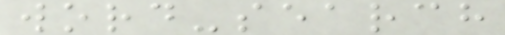word-search
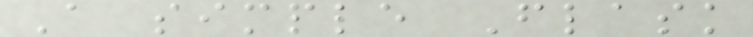A simple Flask
